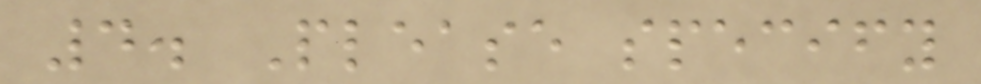4. Please specify
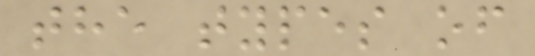the types of
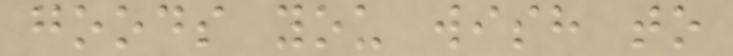goods you wish to
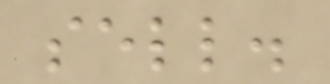sell.
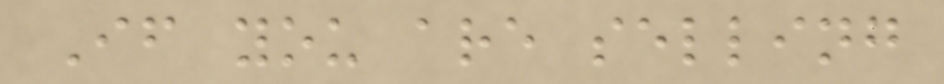If you are selling
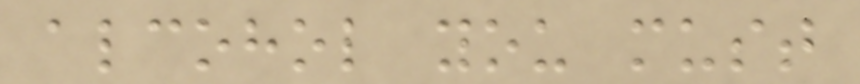alcohol you must
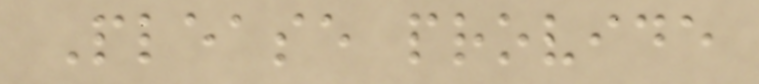Please provide
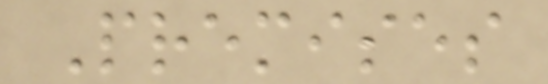Premises
